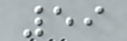59
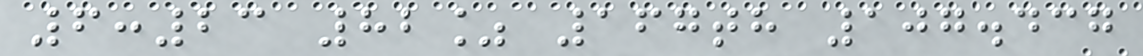6:23 82% 167th 107.437
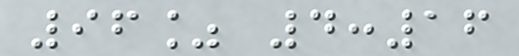96% 4:16
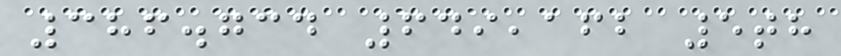386.734 649,162 5th
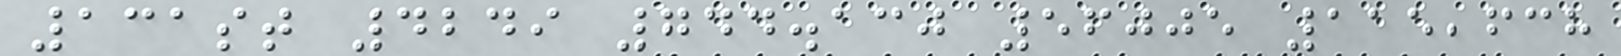131st 4249 744.130 56005 115,638
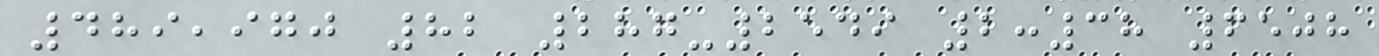489,970 82 287-2549 2:38 6508
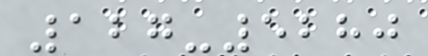127-5280
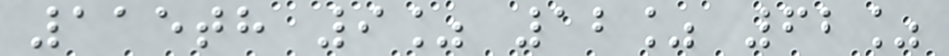115th 9% 12% 62%
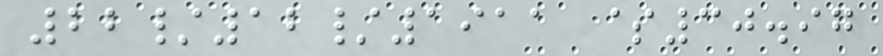22/12/1911 $30.97
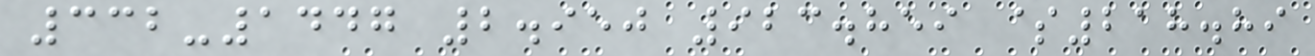332-1447 2.950 923.859 $218.89
